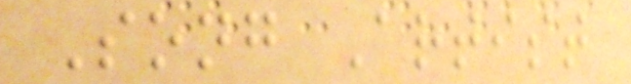Song Artist
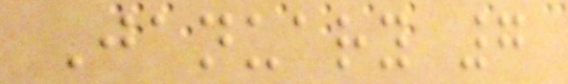January 7
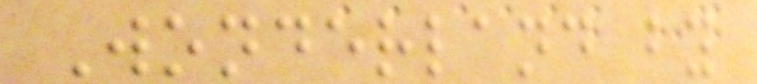Wonderland by
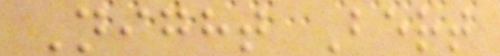Night Bert
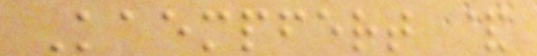Kaempfert &
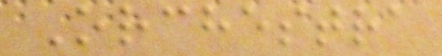Orchestra
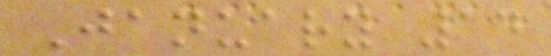January 14
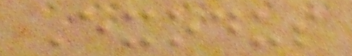Exodus
